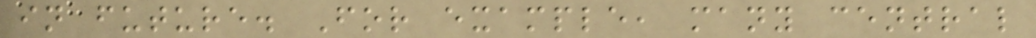in future. For example, many central
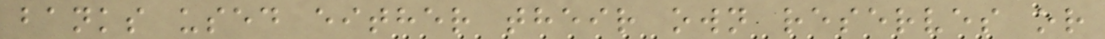banks used either their own reserves or
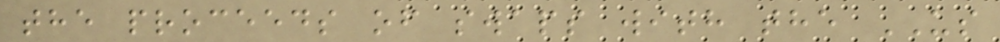the proceeds of swaps with the US
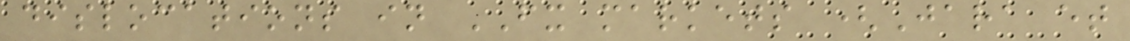dislocations in FX markets (Jara et
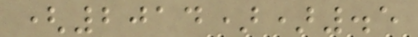(2014)).5
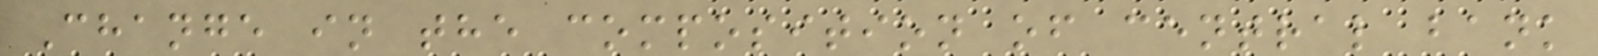Change in the composition of central bank
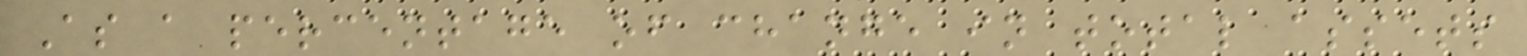As a percentage of change in total assets
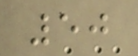50
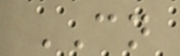CN
